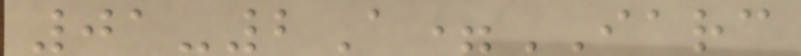01-2A=IARC
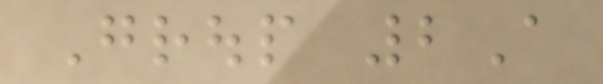Group 2A
